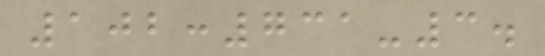102:731-3.
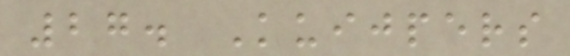27. Kuijpers
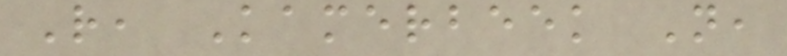R, Kamerbeek N,
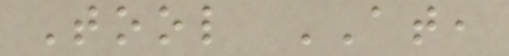Tool AT,
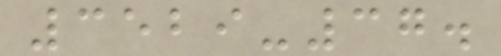3529-37.
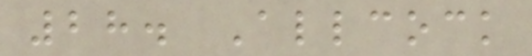28. Allcock
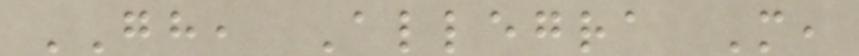GH, Allegra M,
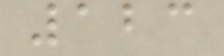123
